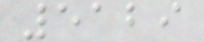5129
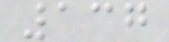137
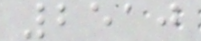2510
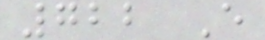722 E
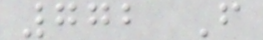772 F
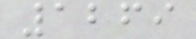1269
